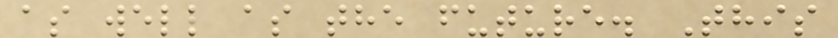as well as the future. This
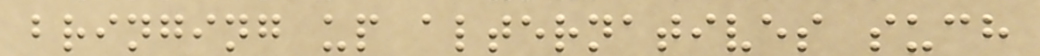bringing up alternatives such
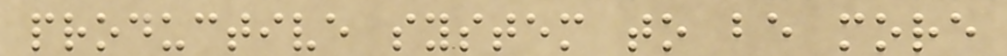productive system to be more
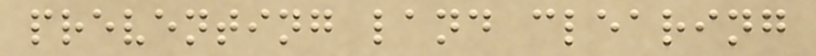preventing land clearing
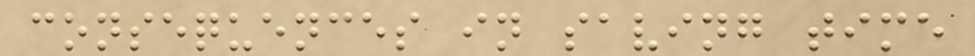consequences in saving time
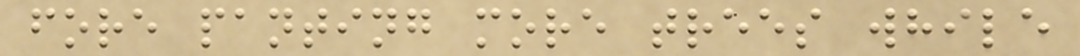fore panting more trees while
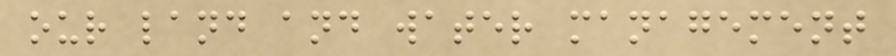our land and water management
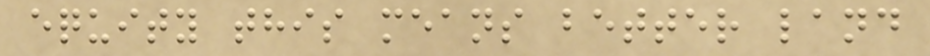equity this means better land
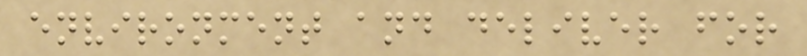environment and deliver for
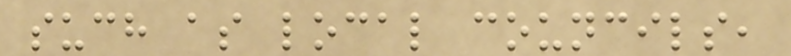such as local councils,
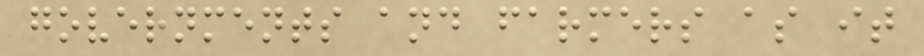governments and farmers as it
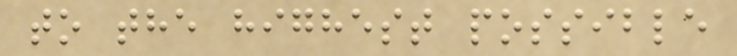to the highest possible
